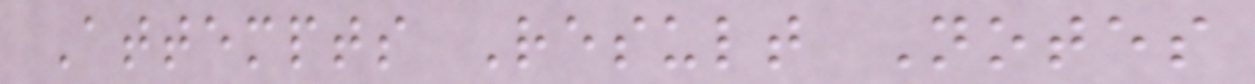Attempts Result Notes
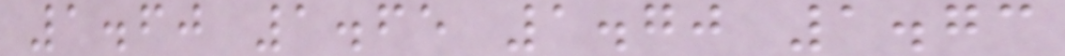1.60 1.65 1.70 1.73
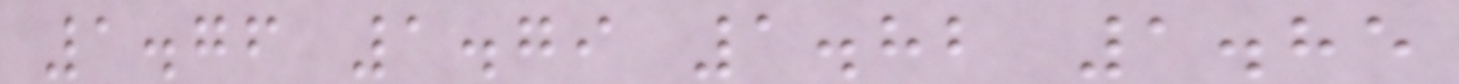1.76 1.79 1.82 1.85
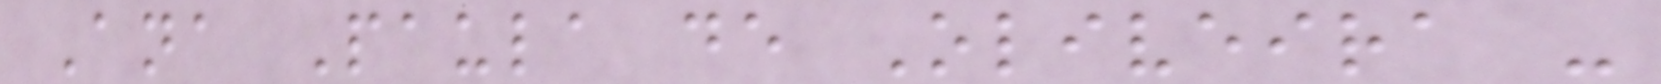Ana Paula de Oliveira -
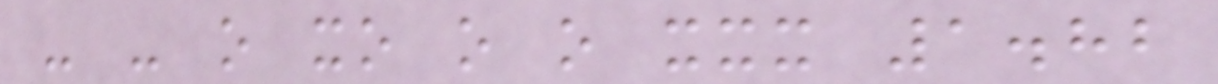- - o xo o o xxx 1.82
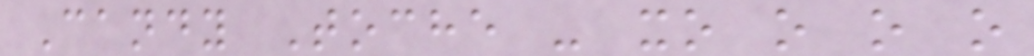Candy Toche - xo o o o
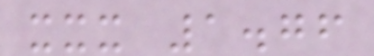xxx 1.76
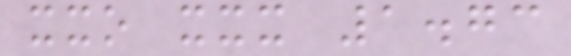xxo xxx 1.73
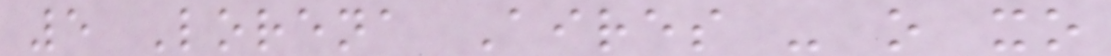5 Lorena Aires - o xo
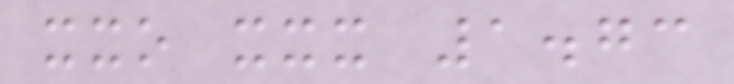xxo xxx 1.73
